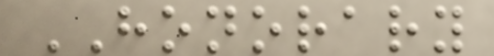HONORARY
